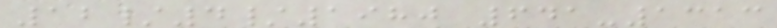12/4/1980 641-1313
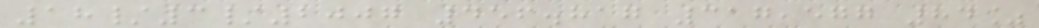18/3/2007 456.817 317,577 84%
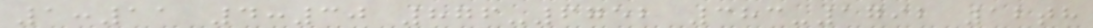1:11 4:30 876-6752 383-1792 12th
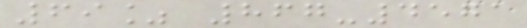69% 867-4571
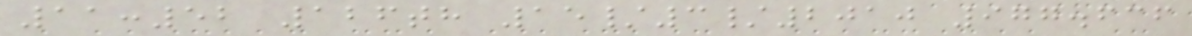11:52 126th 15/3/2010 977.636
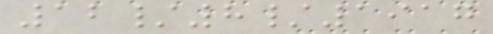12/8/1917
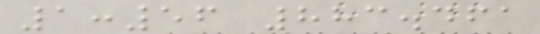1:56 883.461
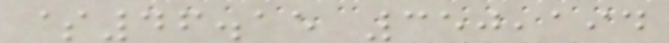$46.15 350,194
